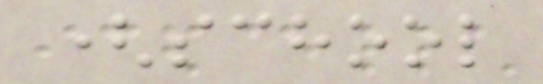(school
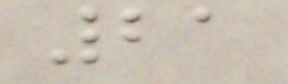21
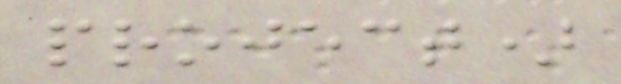project)
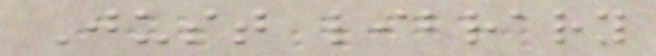Just library
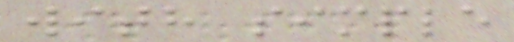with simple
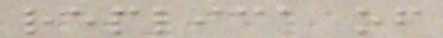replica of
